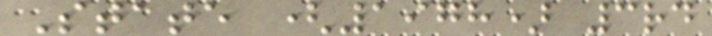State (1978) 3rd
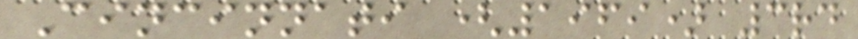Cincinnati (1969) 3rd
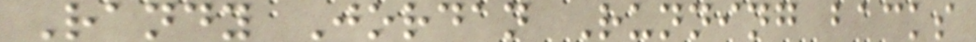Randy Jordan Running backs
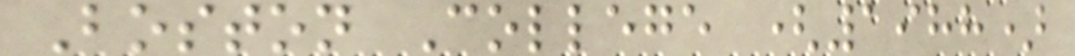Boston College (1988)
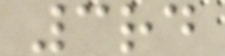3rd
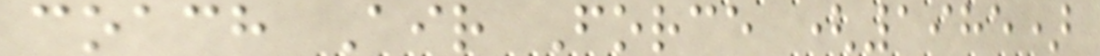coach Air Force (1985)
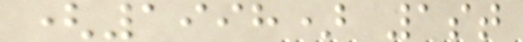(1998) 1st
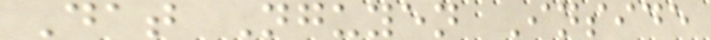Dat Nguyen Inside
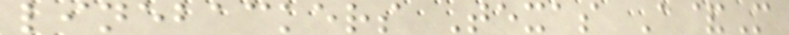linebackers Texas A&M
